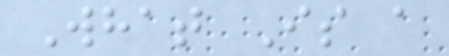What Is a
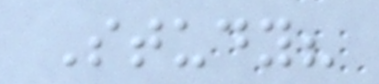Study?
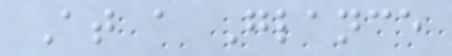At a Glance
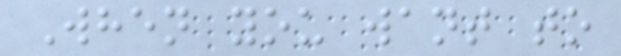When you want to
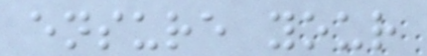ensure your
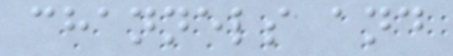channels and
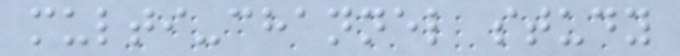multi-channel study
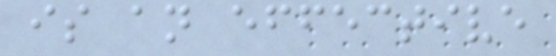is an effective
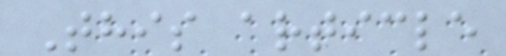This article
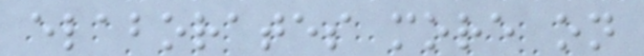elaborates more on
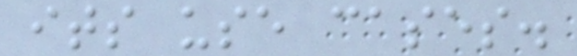its use cases.
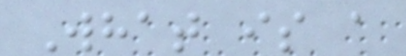What is a
